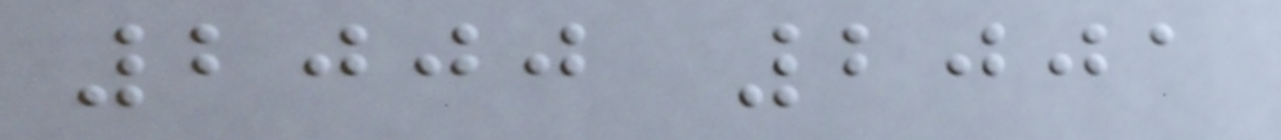2000 2001
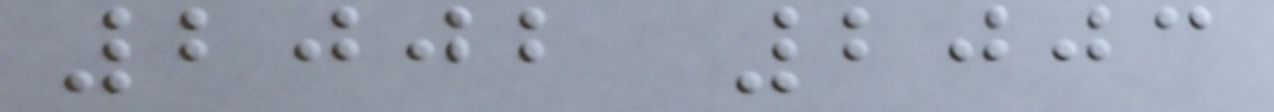2002 2003
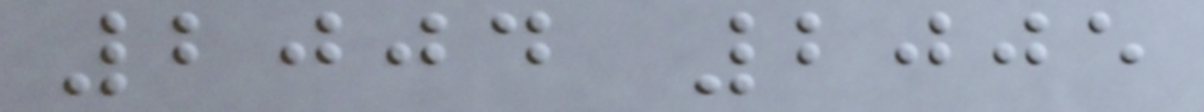2004 2005
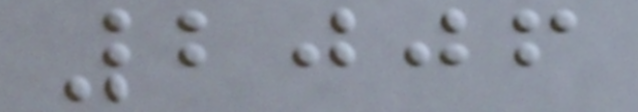2006
